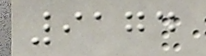9174
